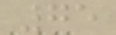75
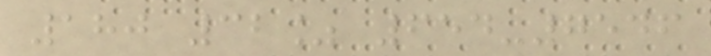180 32% 654-7546
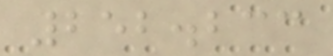252.233
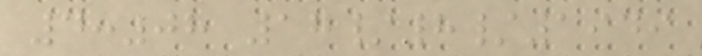4:08 17/8/1949
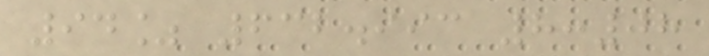94% 632.993 8:08
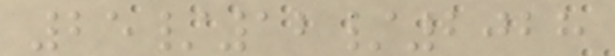25/12/2028
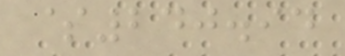$240.94
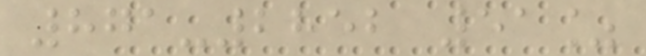871-2852 51%
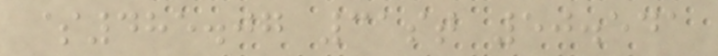$485.07 31st 50.541
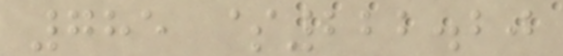785 $222.20
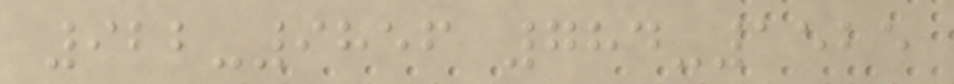922-9856 784-1525
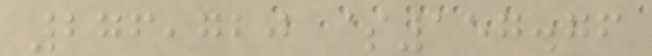276,720 $157.76
